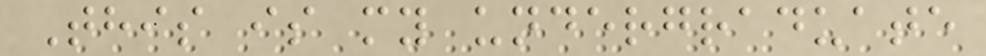This is my undergraduate
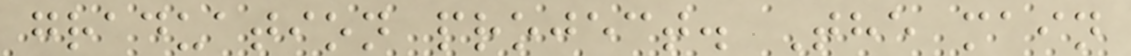graduation project. The main
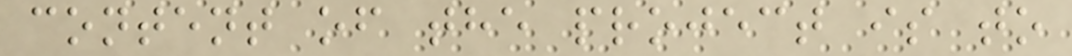content of the project is to
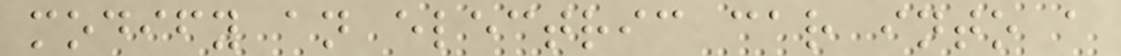modify an electric car into a
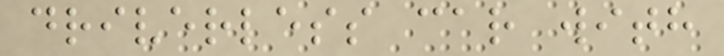driverless car with
